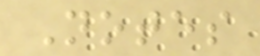Notes
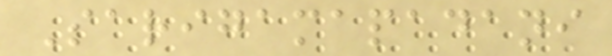Sarigamapadani
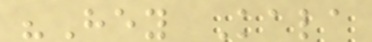"Hey Kala
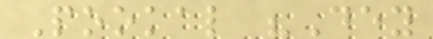Pookal "Dey
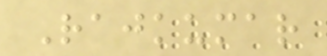Rajkumar
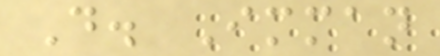D. Imman
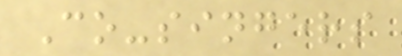Co-singers
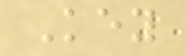Key
